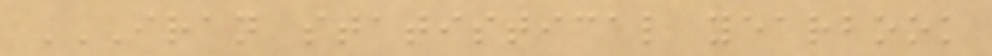IRAN STATISTICAL YEARBOOK
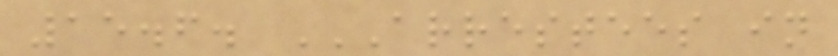15.6. ARRESTEES IN
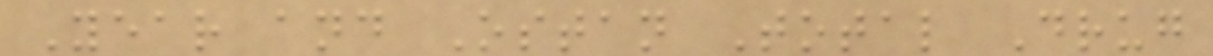Year and Ostan Total Drug
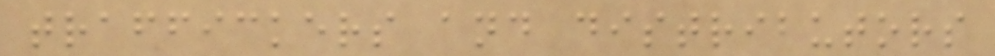traffickers and distributors
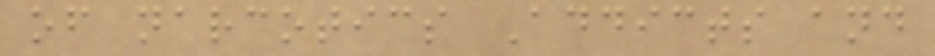of narcotics Addicts and
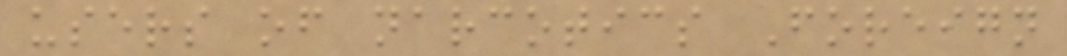users of narcotics Foreign
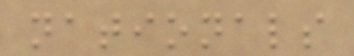nationals
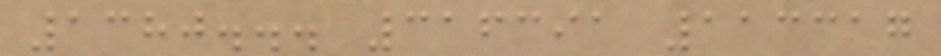1380... 316391 113317
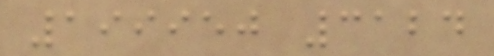199950 3124
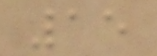15
